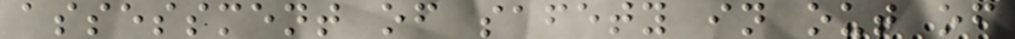assessment of safety in out of
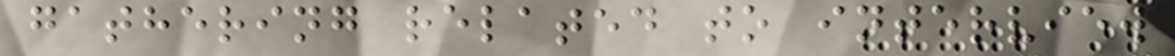gathering related to interview
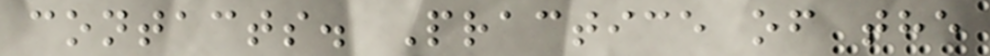contacts. Practice of the
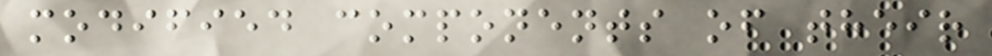modified components of their
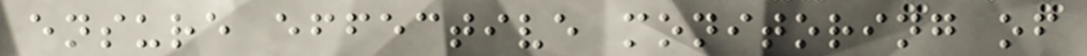ensure effective monitoring of
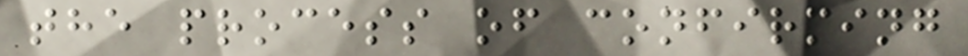the process of confirming
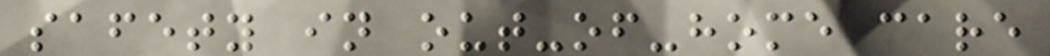safety in out-of-home care
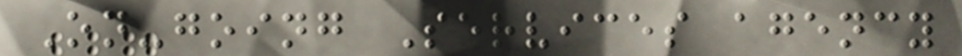On-going Services agency
